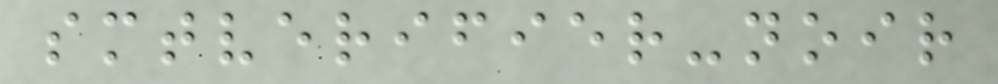smtverifier-noir
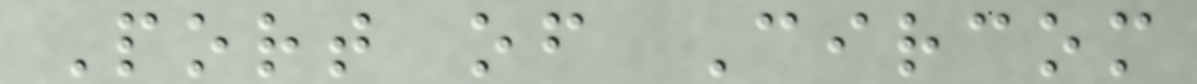Port of Circom
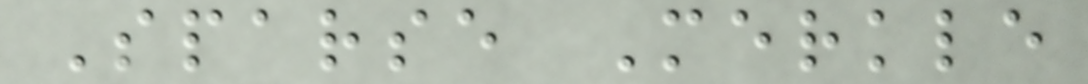Sparse Merkle
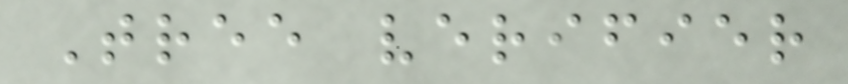Tree verifier
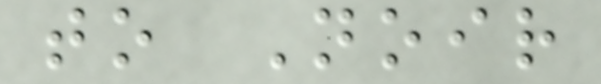to Noir
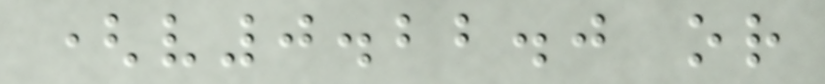(v0.22.0 or
